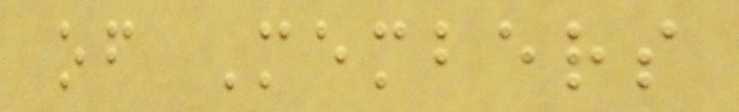of Members
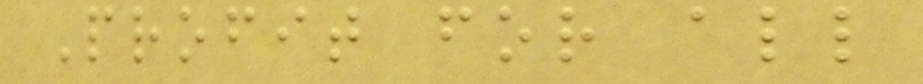Profit for all
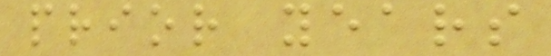prior years
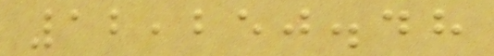12,250.48
